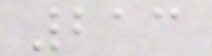213
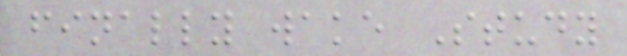finally wake Study
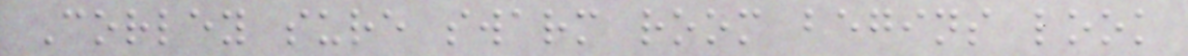Corley sure swarm room begins look
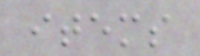items
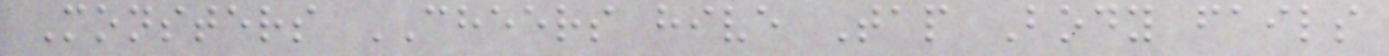Monsters CHEERS hive Tap Body fails
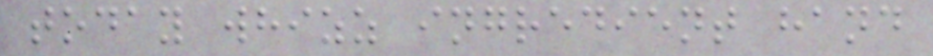today whizz ingredient hand
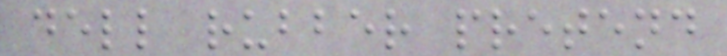dell rubber pretend
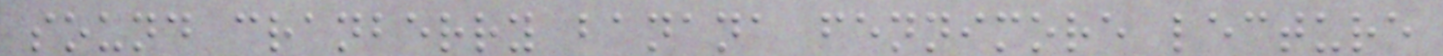sound cranberry banana fennimore lecture
